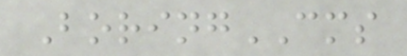BoringCMS
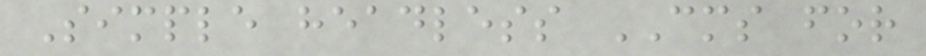Simple headless CMS for
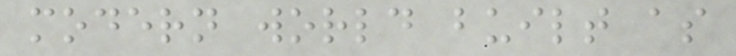modern world built as
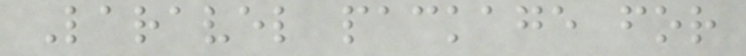Laravel package for
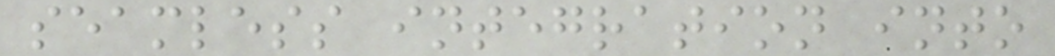seamless integration into
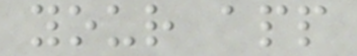your app
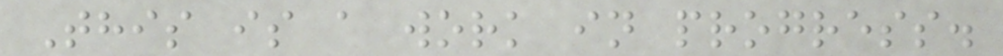This is a work in progress.
